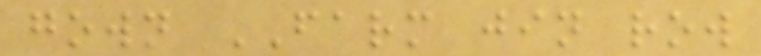gown FARM jin row
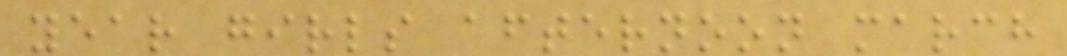year girls afternoon march
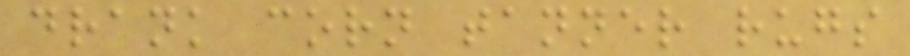drank corn tanner rugs
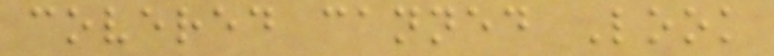covered canned Look
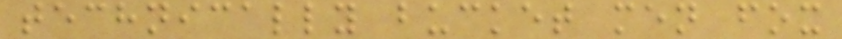technically bucket men fox
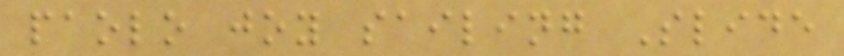paolo joy sailing Slide
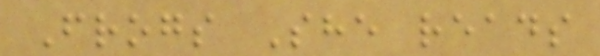Frogs She reads
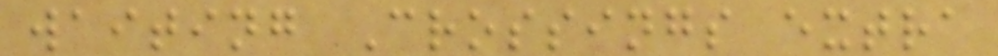waiting Crossings extra
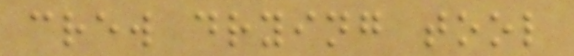crew drying tool
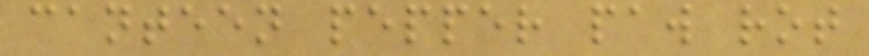canteen pepper paw rot
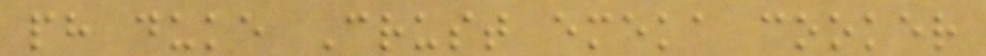ph duke Crust emeka cooker
